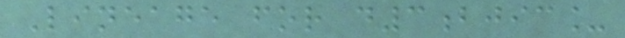Lineage for d3bjic_
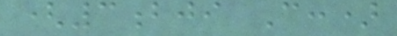(3bji C:)
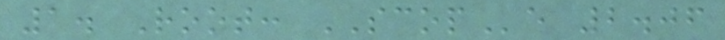1. Root: SCOPe 2.06
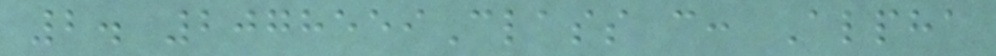2. 2078559Class c: Alpha
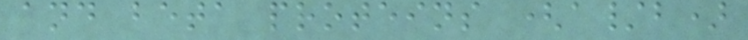and beta proteins (a/b)
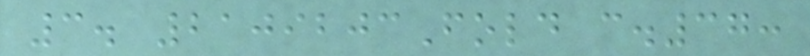3. 2109203Fold c.37:
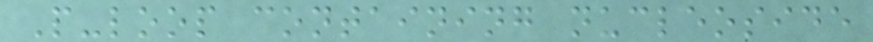P-loop containing nucleoside
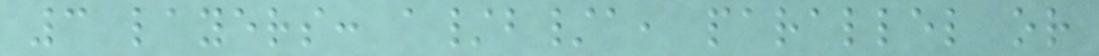3 layers: a/b/a, parallel or
